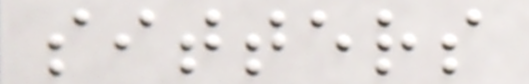sitters
